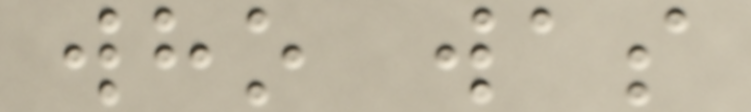who was
